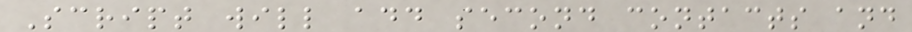Script will add second contacts and
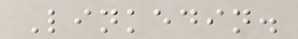Linkedin.
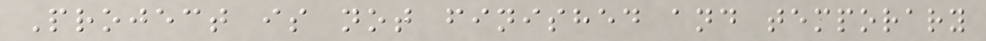Project is not finished and temporary
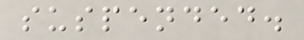suspended.
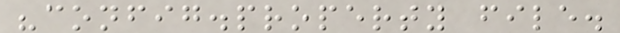"config.property file.
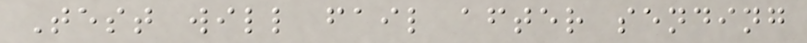Test will fail after sending
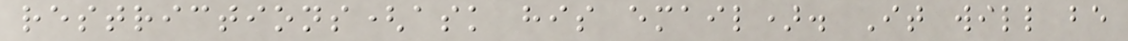restrictions(ask his email). It will be
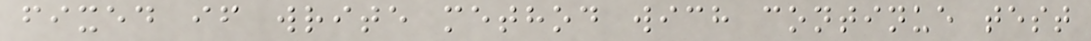fixed if write method wich continue test
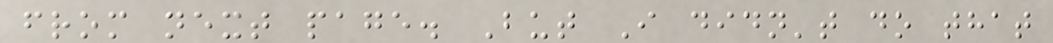from next page. But I didn't do that
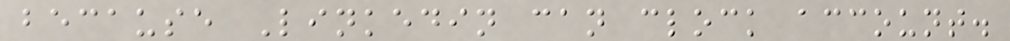because Linkedin can clock account.
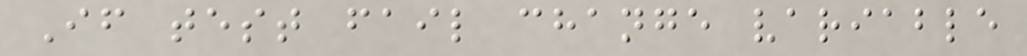If test fail change variable
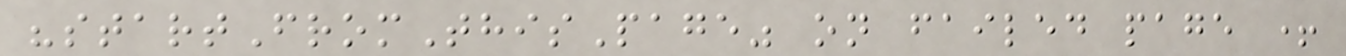"startFromThisPage" on failed page +
